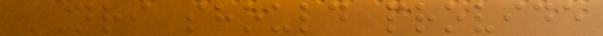NRI should provide
